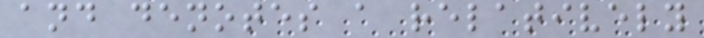and denotes a relatively
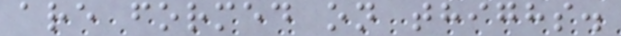are formed on thighs.
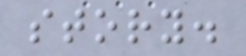story.
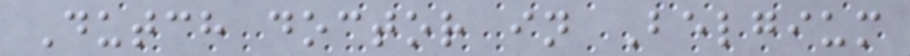Dutch doctor in Belgium
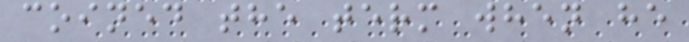coined the term when he
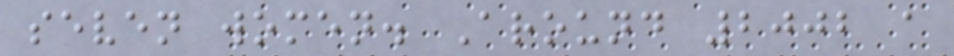seven women. Around 2002 a
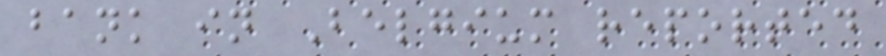bank in Belgium reported
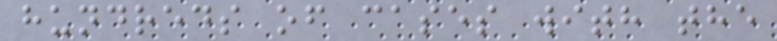hundreds of cases with the
